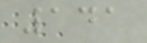141
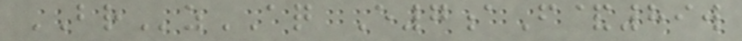BRzAQ E7aF&89w
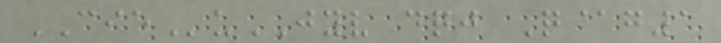CIEuJYV dqj Q@g1
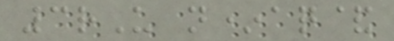3rU n*aq&
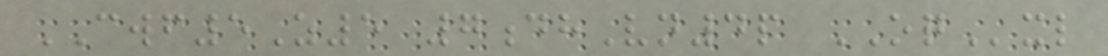CWF5Z5 7dhVn4p OQxl
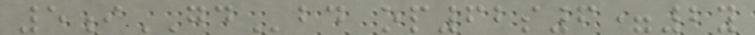5iGDbd op62s6=2y
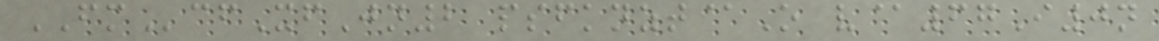FMcfXfJn2 psfknzt@O v@67I0n
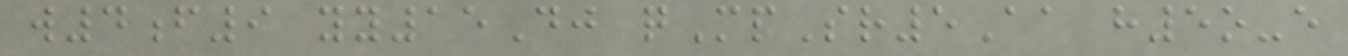w4f9 yy15Dj qMpSr5Aa h5o-e
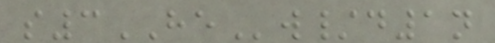s3HEw/d1n
